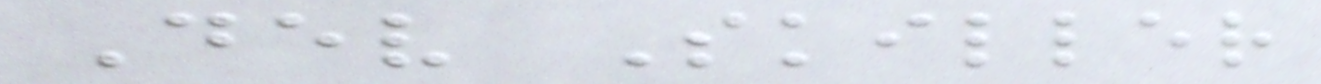Dev Skiller
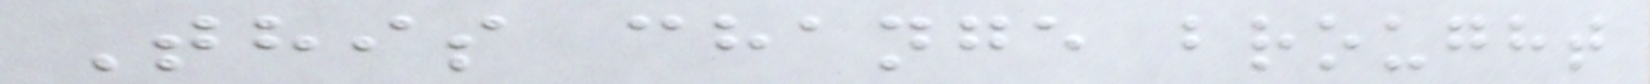This change brought
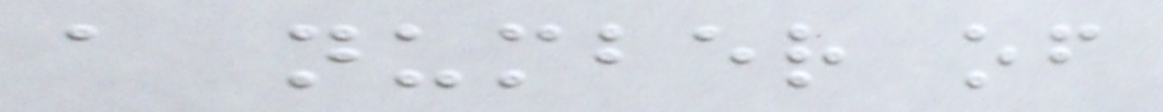a number of
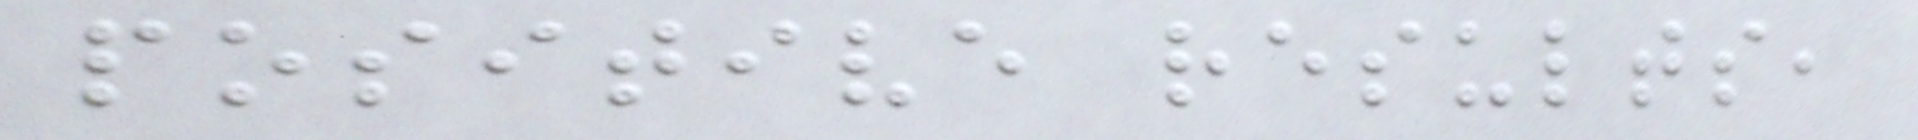positive results,
